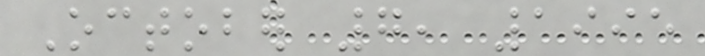October 7, 1995
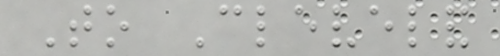To Cleveland
